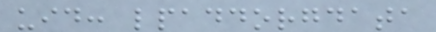uid: lpaddorgdata
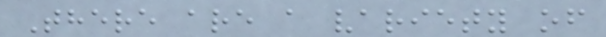There are a variety of
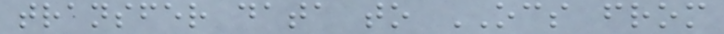transfer data to OCS from
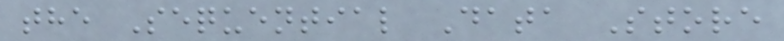the Sequential Data Store
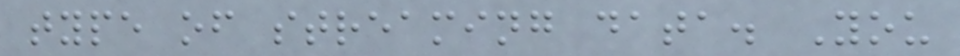type of streaming data. You
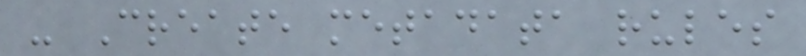- Create metadata rules
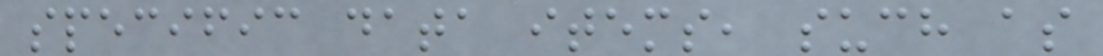specific data items, such as
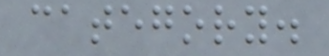category.
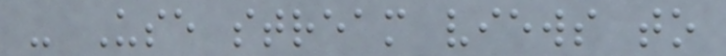- Use stream views to
